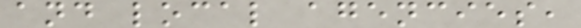and local agencies,
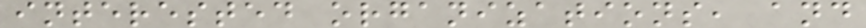interested organizations, and
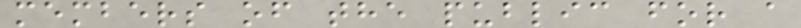members of the public for a
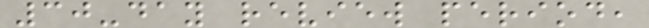30-day review period,
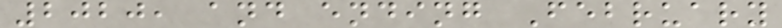2020, and ending February
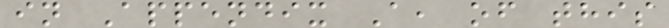in Appendix A, of this
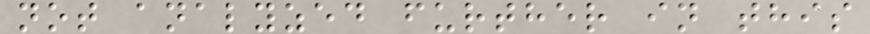not analyzed further in this
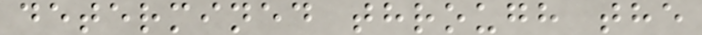determined through the
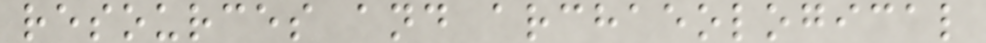resources and archaeological
